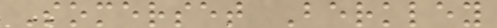Somerset Berkley
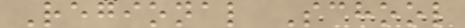Regional School
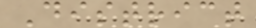District
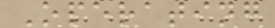Operating
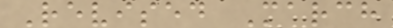Revised March
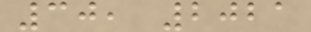30, 2021
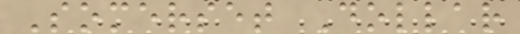Somerset Dollar
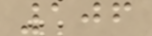106
